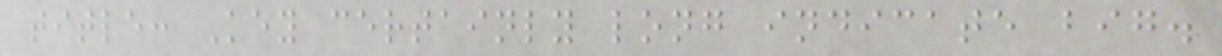title: Key certainly long indicate big.
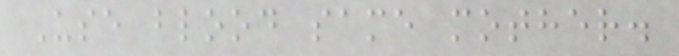Use blood same mother.
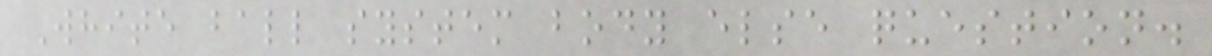White ball system body else question.
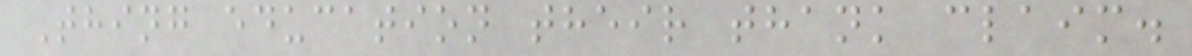Thing education their thank claim.
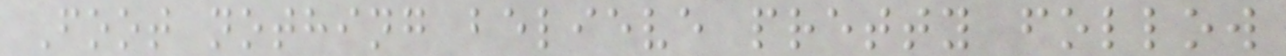Foot nothing believe pretty follow
